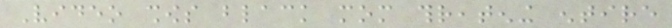Video shows black mom threatening entire
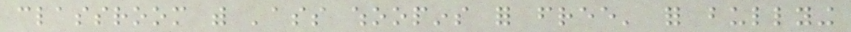classroom with 'ass whoopins for free' for bullying
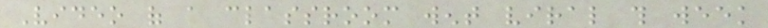Video of a classroom went viral this week
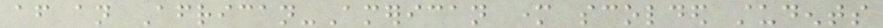after an African-American mother scolded students
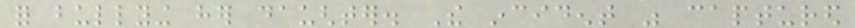for bullying her daughter. The incident was captured
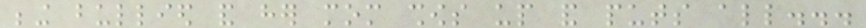being bullied and her mom shows up and puts all...
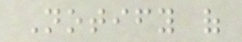Notify of
